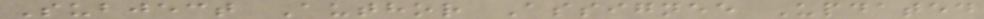Subject Author Assignee Updated
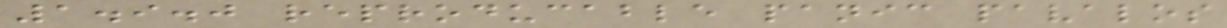1.9.0 reproducable panic pavalos
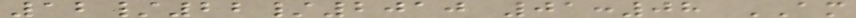12/22/2010 01:08 AM
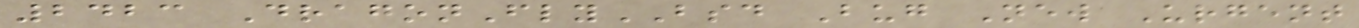2423 DragonFlyBSD Bug New Urgent
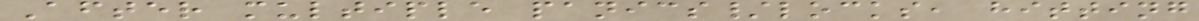After multiple panics/locks, hitting
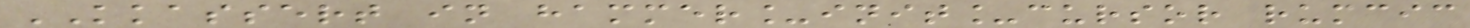KKASSERT in hammer_init_cursor rumcic
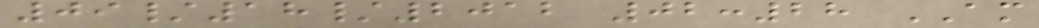09/18/2012 02:28 AM
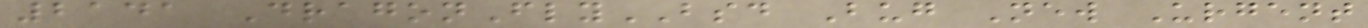2141 DragonFlyBSD Bug New Urgent
